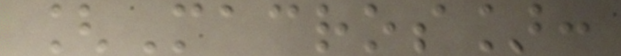[Macros]:
